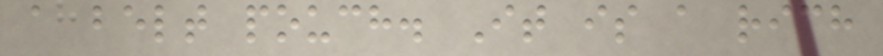a belt pouch. It is a rich
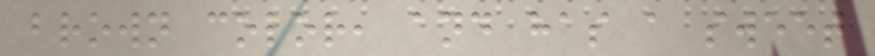brown color, and has a sweet
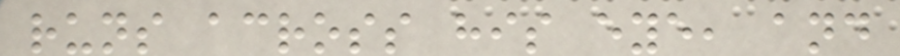runs across his eye, and
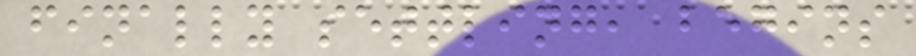finally settling, begins
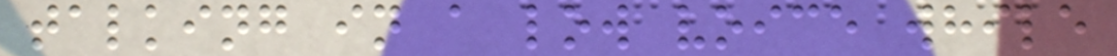talking in a low voice while
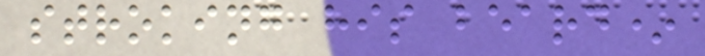stroking his beard*
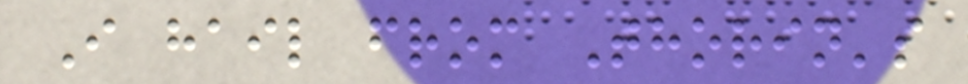I hail from Thorin's
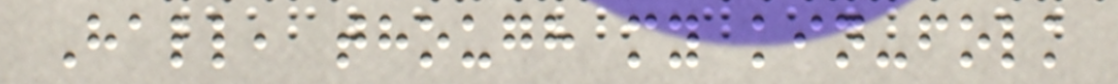Hall, though my kin-folk
